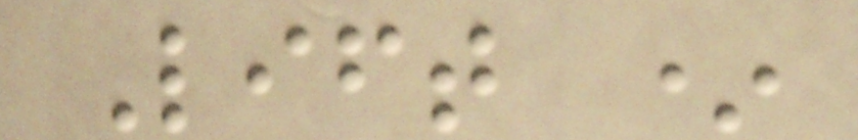Lift *
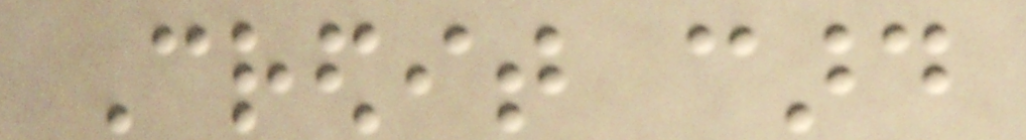Credit card
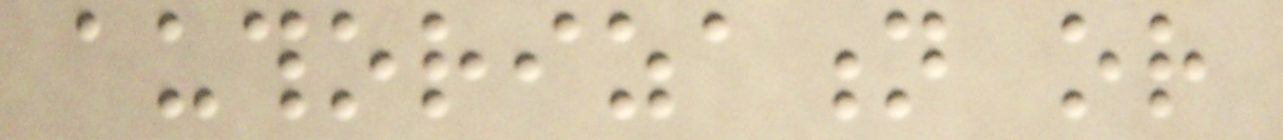authorization or
